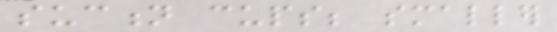suction cups; smaller
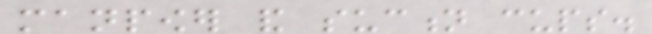manpower and suction cups.
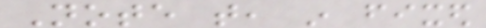Note that, in fixed
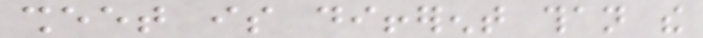sheet is different than the
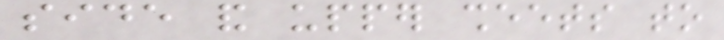side and upper sheets to
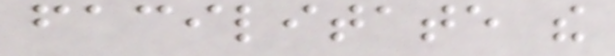facilitate the
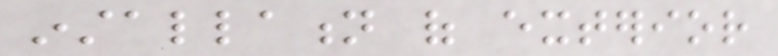installation of exterior
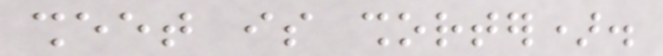sheet is shorter).
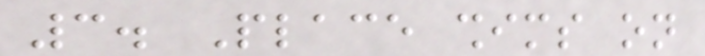3. Place shims on
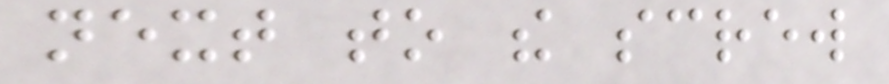next to the screw
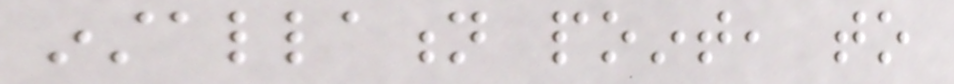installation point, to
